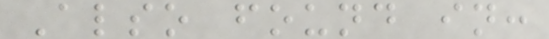Also found in:
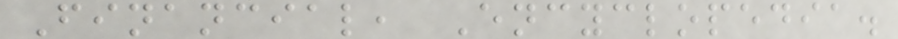Financial, Encyclopedia.
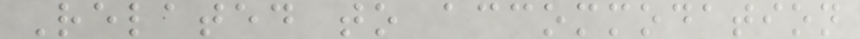Related to accommodation
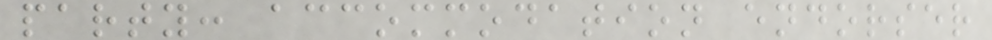party: accommodation endorser
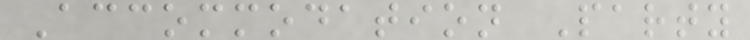Accommodation Party
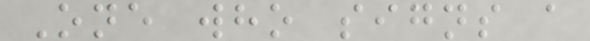One who signs a
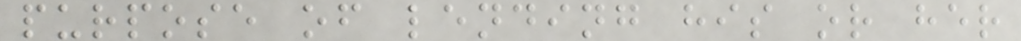purpose of lending his or her
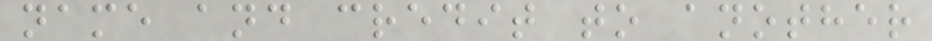name and credit to another
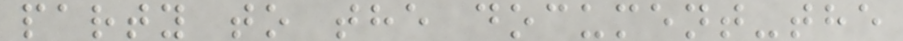party to the document-the
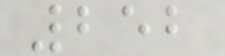252
